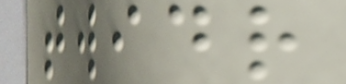twidr
